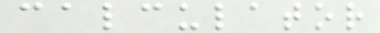calculator
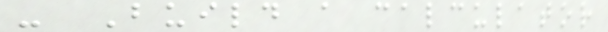- Build a calculator
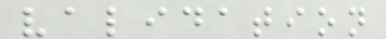validation
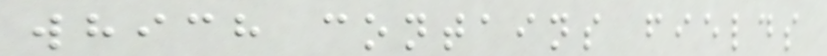which contains fields
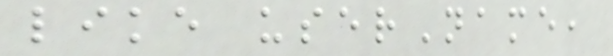like userName,
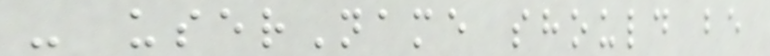- userName should be
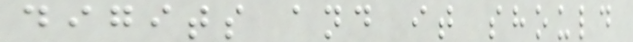digits and it should
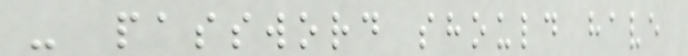- password should have
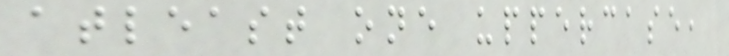atleast one uppercase,
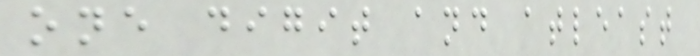one digit and atleast
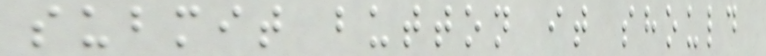submit button it should
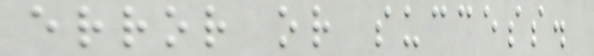error or success.
